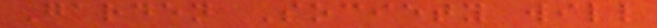Garden Society will
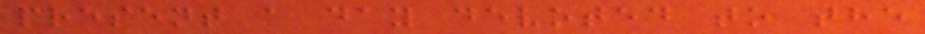present a day devoted to the
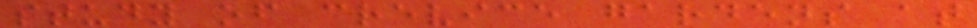study of crevice gardens at
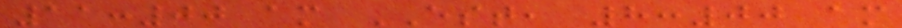11:00 am EST, 8:00 am
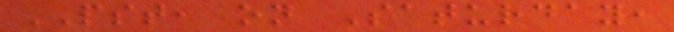PST, on Saturday,
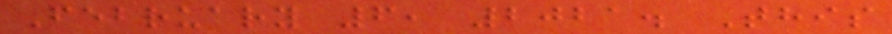February 6, 2021. This
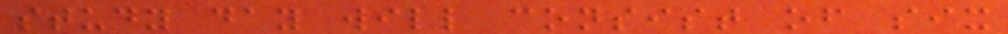study day will consist of six
